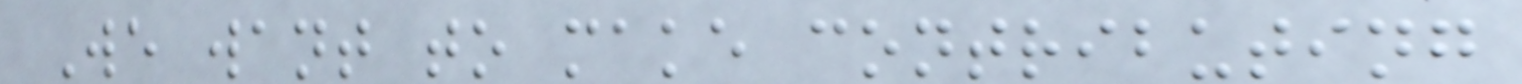We want to make contributing
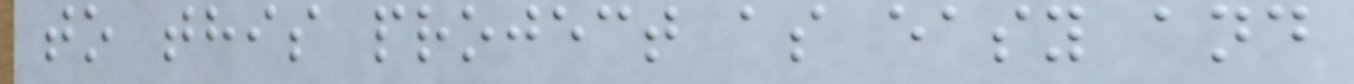to this project as easy and
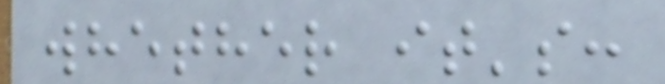whether it's:
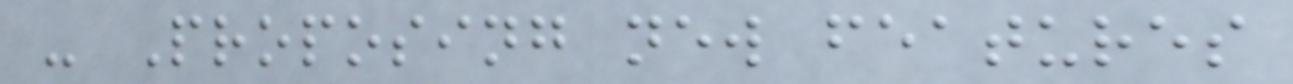- Proposing new features
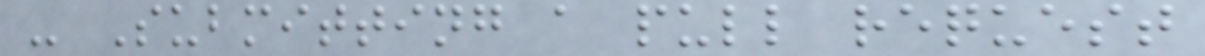- Submitting a pull request
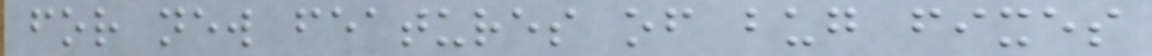for new features of bug fixes
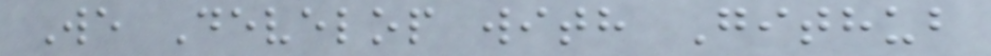We Develop with Github
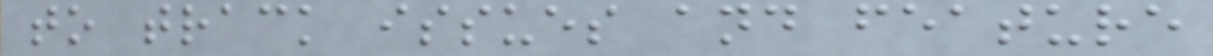to track issues and feature
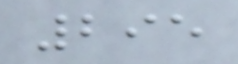295
